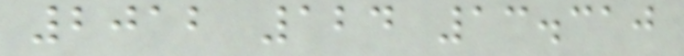2012 124 13.310
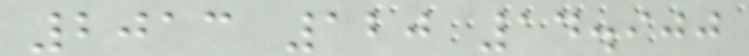2013 120 14.900
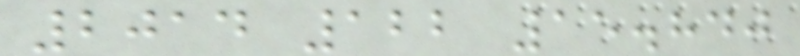2014 122 15.840
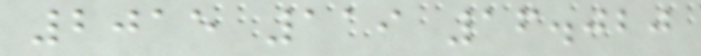2015 119 16.020
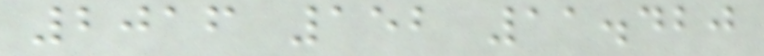2016 152 11.420
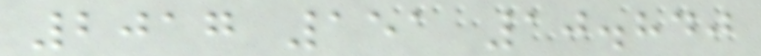2017 151 10.840
